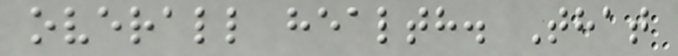overall health. That
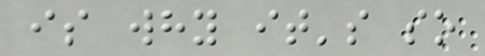is why it's so
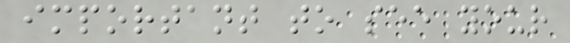important to see your
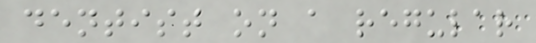dentist on a regular
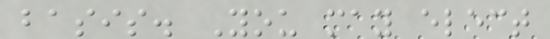basis. You may elect
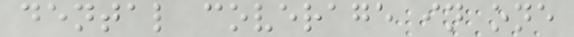dental coverage in one
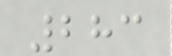283
